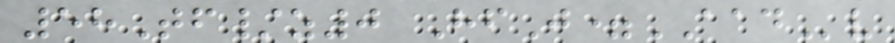58Tf/z0 HfJ=AADv
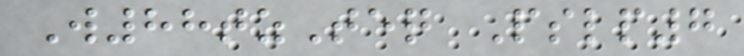W88tzTeq Pslp7
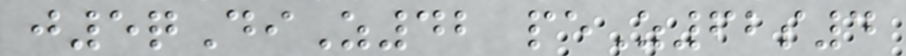j5qDiZ42 peZ62s4
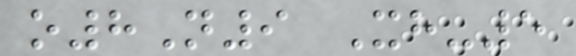o8N9 Xh-5
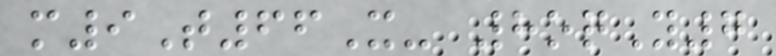m9T66X- 8oqY7
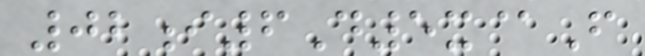02i6D5x@F
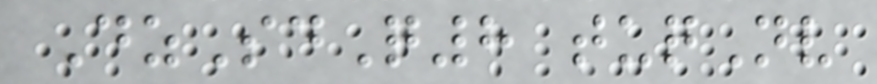DzSdQ8 tuqNv
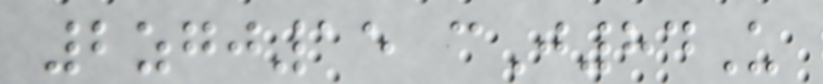2zgj15 cJ84U
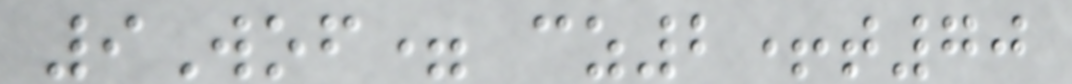9Wof= cz2+t70
